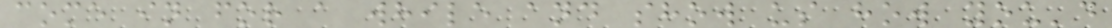come in for a while and show us how you'd
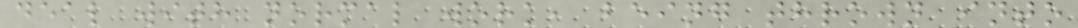deal with normal work, being thrown into
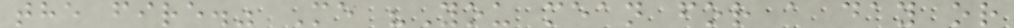the fire." Me "You mean for a day or
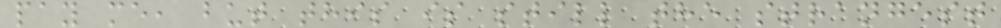pay me, but this is still the strangest
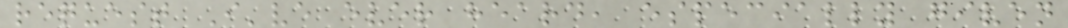request I've ever heard, especially given
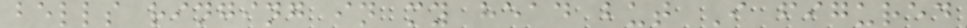bells ringing in my head but I figured
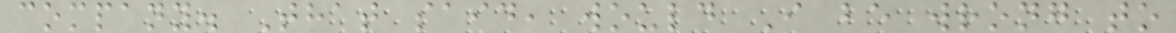company. That said, would I be wrong to
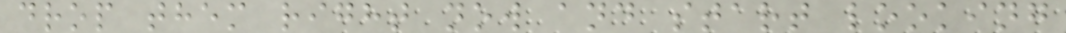drop them right now and start looking
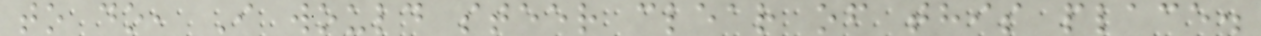to do, I would steer clear of this place.
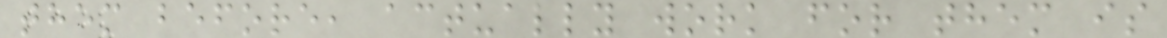them before, actually work for them is
